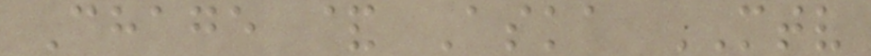Chage & Aska MTV
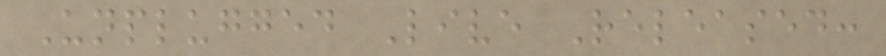Unplugged Live Released:
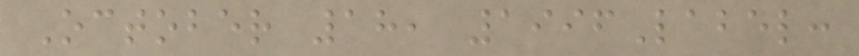October 18, 1996Label:
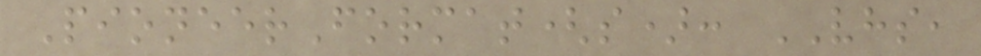PioneerFormat(s): VHS,
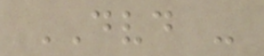DVD -
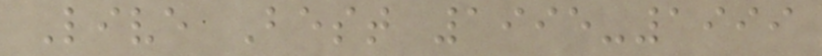Live Best 1995-1999
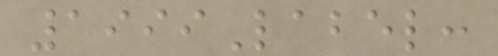1999Label:
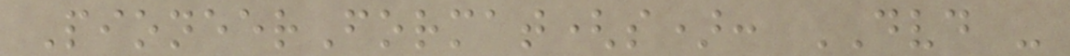PioneerFormat(s): DVD -
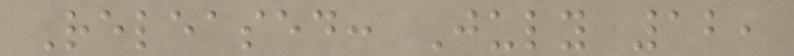Released: July 12,
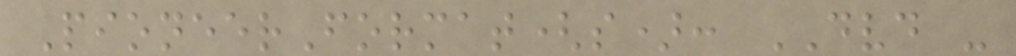PioneerFormat(s): DVD -
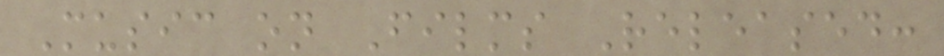Music on Films Released:
